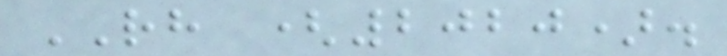RH (2020).
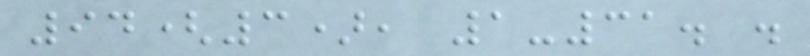94(3), 1-31. .
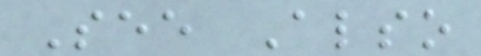See Also
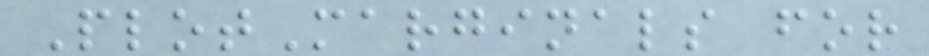PlotMarginals for
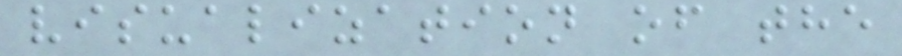visualization of the
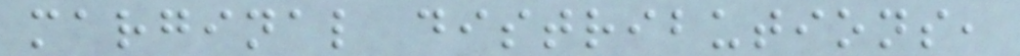marginal distributions,
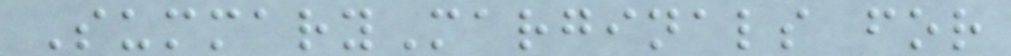SummaryMarginals for
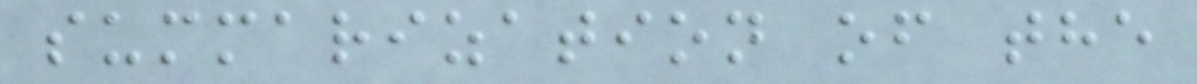summarization of the
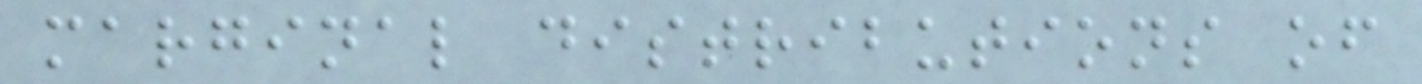marginal distributions of
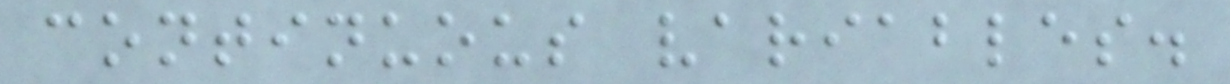continuous variables.
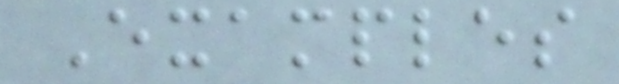Examples
